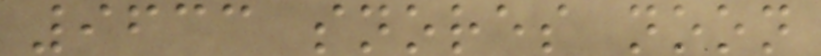9633 snores noon
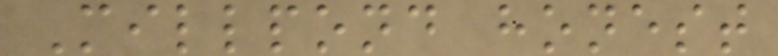Millpond honest
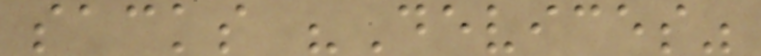sacks "Devices"
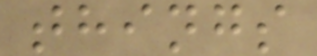things
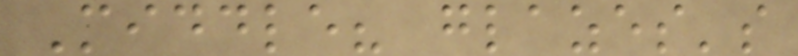Middle? glazes's
